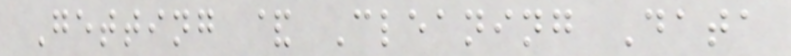Getting & Cleaning Data
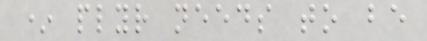* plyr needs to be
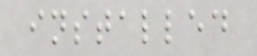installed
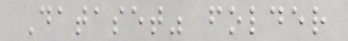Dataset" folder
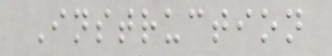Instruction
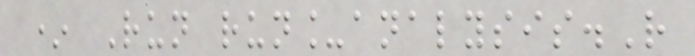* Run run_analysis.R
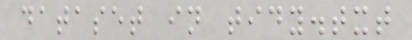dataset in tidy.txt
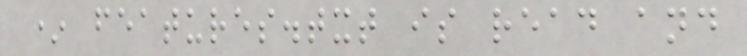* features.txt is read and
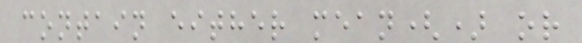contain either mean() or
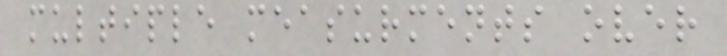multiple measurments over
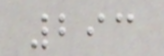293
